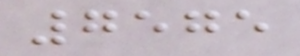7575
